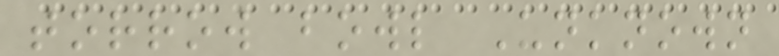torrow bowl Unknown
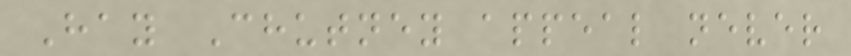Hay Chutney appeal never
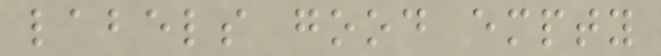labels good empty
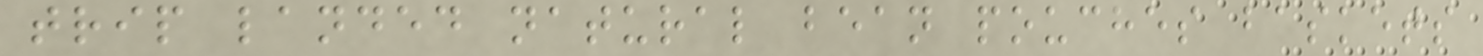trip landed natural bean pouches baskets
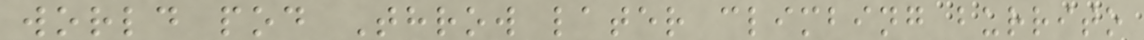world pod Throw later climbing burrito
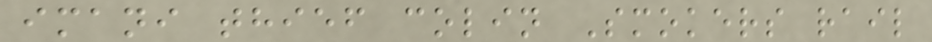imani thief colin Smokers rail
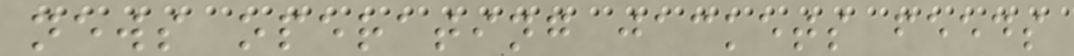news operating jackets feeds
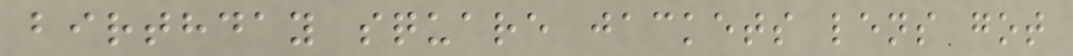birthday square jackets lens got
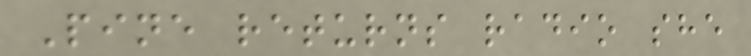Pine returns radio she
